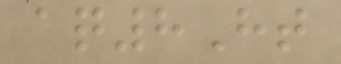aq8Ht
